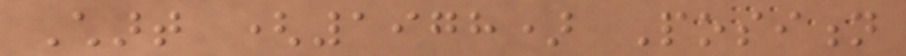Chart (1978) Position
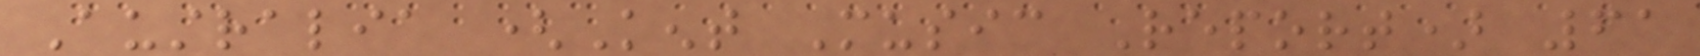Australia (Kent Music Report) 61
